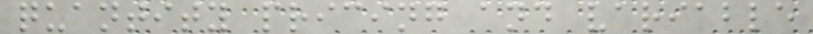quantity pricing and variable
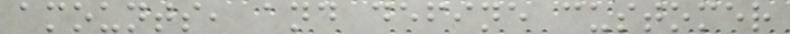amounts, and define customer
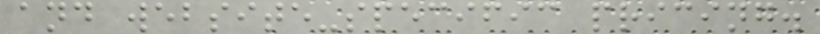and website-specific pricing.
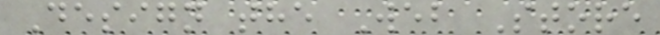Design the Web Store
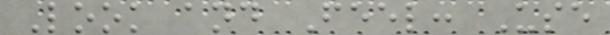Look and Feel: Use
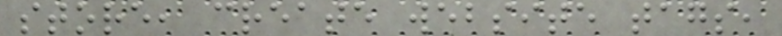store, create website tags,
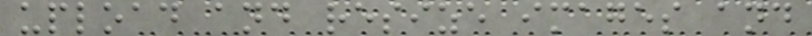upload and resize images and
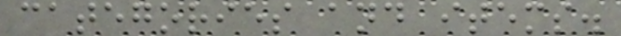categories and items.
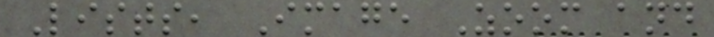Lists, Image Zoom and
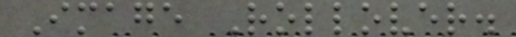Image Rollover.
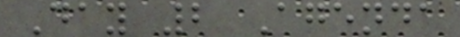Day 2 Agenda
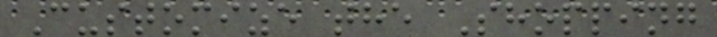Customize the Shopping
